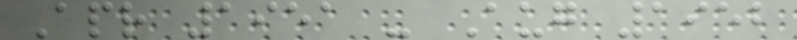Apr 1951 - Aug 1952
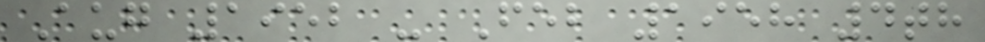Aug 1952 - Feb 1958 4th
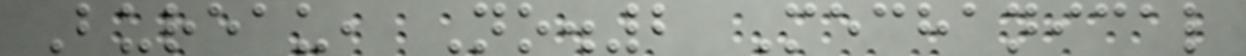Bureau, No.2 Mechanical
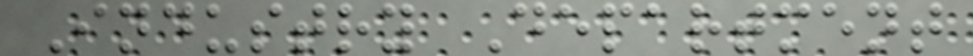Industry Department
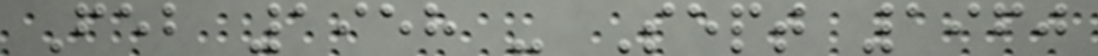Feb 1958 - Sept 1960
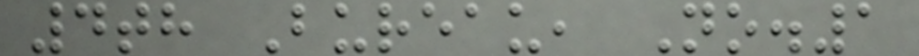4th Bureau, No.1
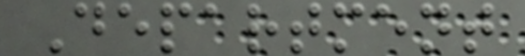Department
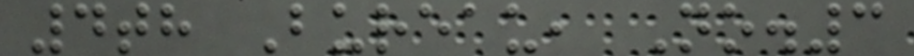4th Bureau, No.3
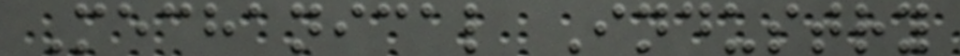Mechanical Industry
